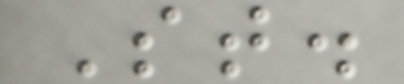St.
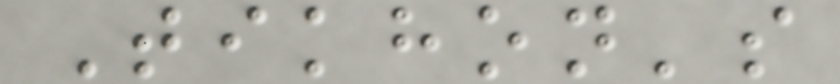Tikhon's
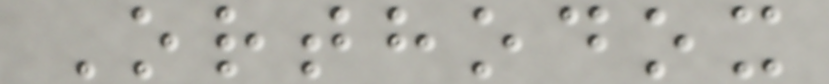Orthodox
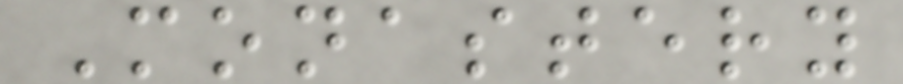Monastery
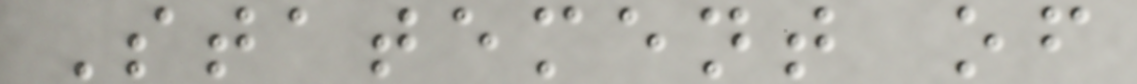Statement of
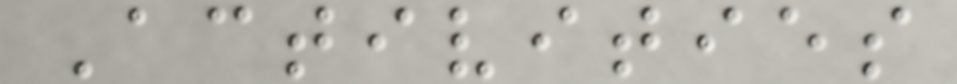Activities
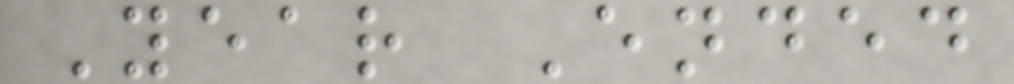Year Ended
